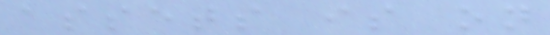assets is on
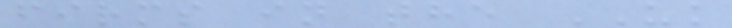firms in the UK
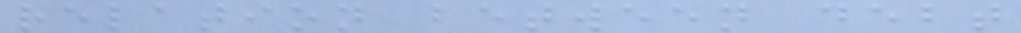relation between debt
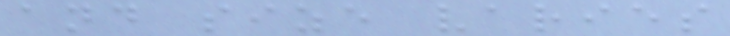and size varies
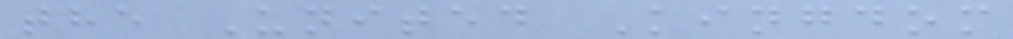the United Kingdom
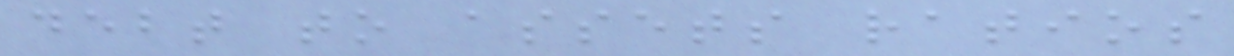debt to assets ratios
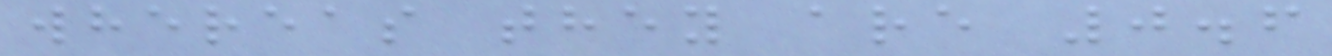whereas they are 0.6
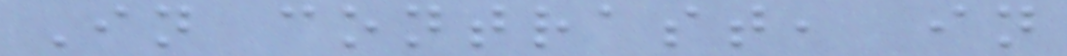In contrast, in
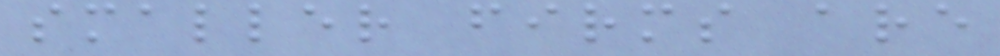smaller firms are
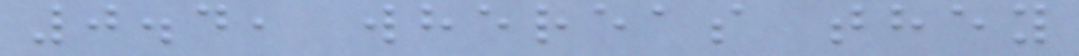0.4, whereas they
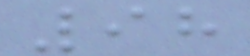98
